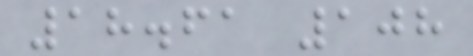18.61 108
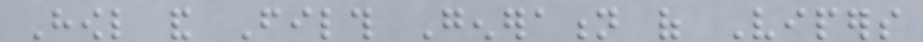Howl and Filth Generation of Vipers
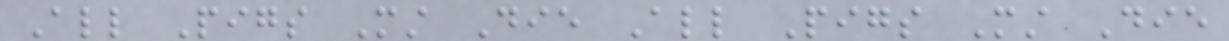All Pigs Must Die All Pigs Must Die
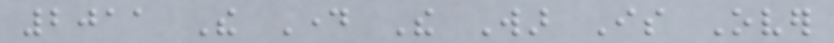2011 The Day The War Is Over
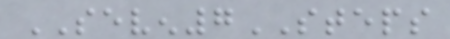SEVEN7STEPS
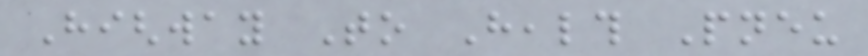Highway To Health Pneu
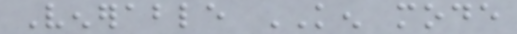Venerable KEN mode
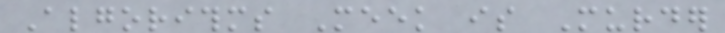Algorithms Meek is Murder
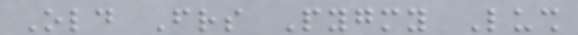Old Friends Pygmy Lush
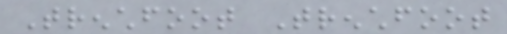Trenchfoot Trenchfoot
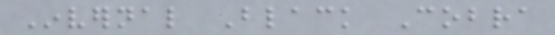Invernal Black Cobra
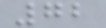72
